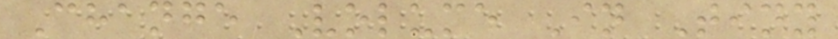Change Volume In Tiny
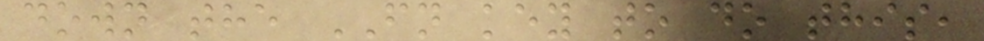down the FN key to do this,
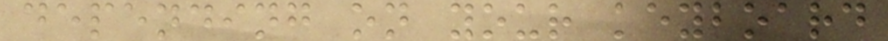depending on your keyboard
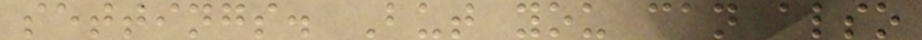settings. But you can also
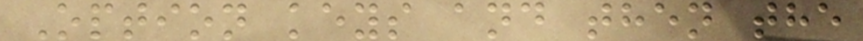Option keys and then the
